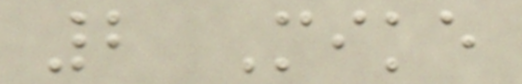2 Mike
